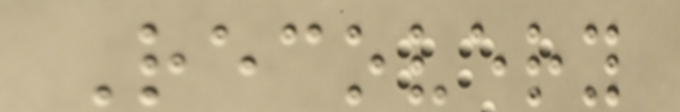Recovery
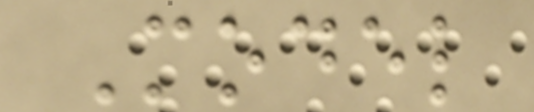Model
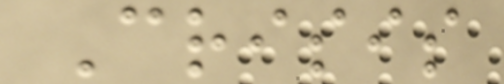Crisis
